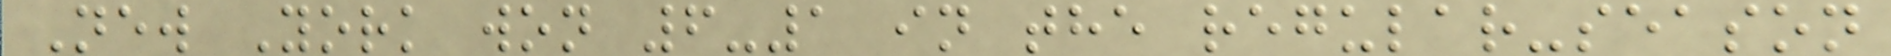New York won 6-1 in the regular-season
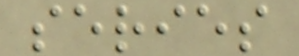series
